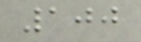100
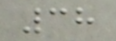38
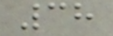38
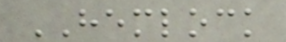HEMLOCK
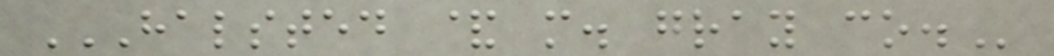HALSTED & M. GRAY CO.
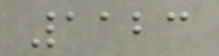1123
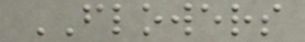FLOWERS
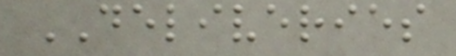DELIVERIES
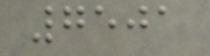7501
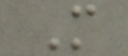M
